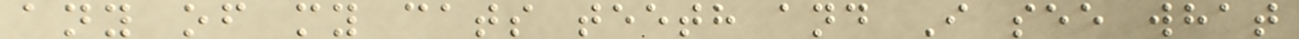any of my cats teeth and I see what
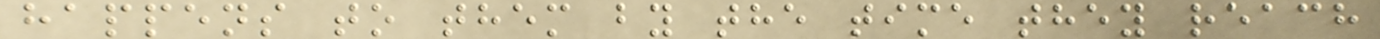happens to them by the time they reach
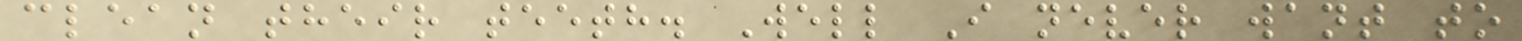clean their teeth. Well I never want to
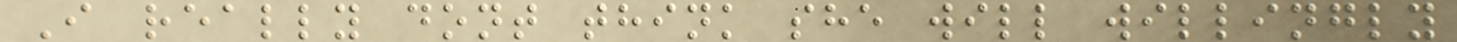I really dont think she will willingly
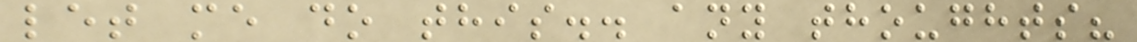let me do this.. any thoughts?
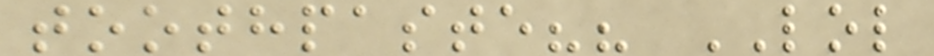toothpaste?? LOL
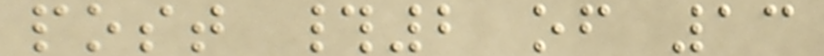post #2 of 13
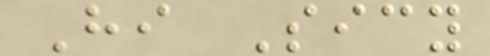Hi Sicy
